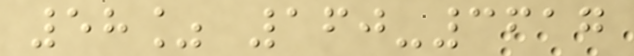58% 160-3617
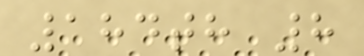184th 8
